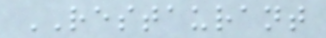RESTAURANT
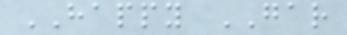HAPPY GAR
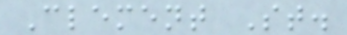Clement St.
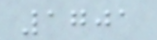1701
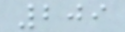209
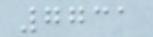7731
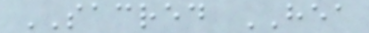SACRED HEA
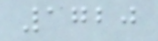1720
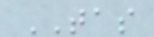TAS
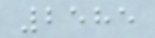2585
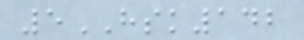5HSK142
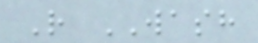R WASH
